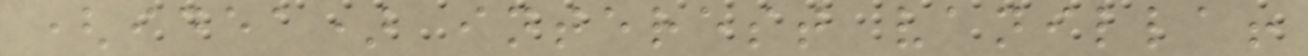(idea) interest vanilla!
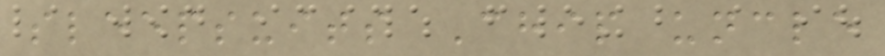sleepsuits Chip uncle
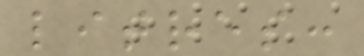litres:
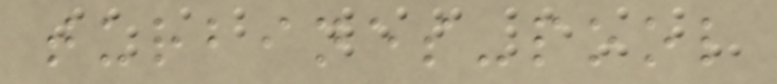turbines-pool
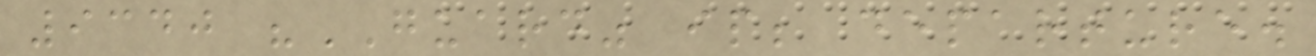9340 "GUARD" ip; departure.
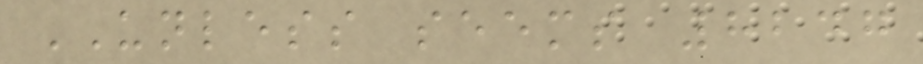UNLESS seems 8247
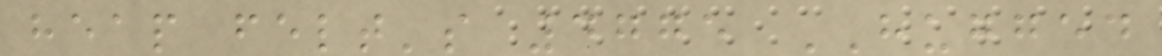heap felt's 4775 HUGGED
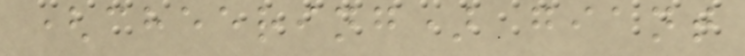(cheering) giant
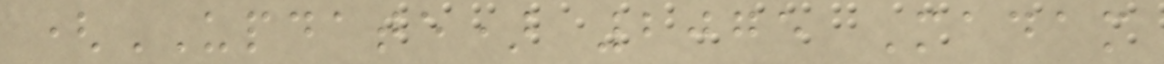(UPDATE) 2075 Madam
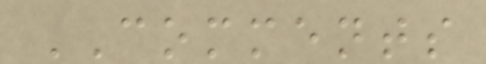COMMENTS
